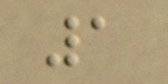1
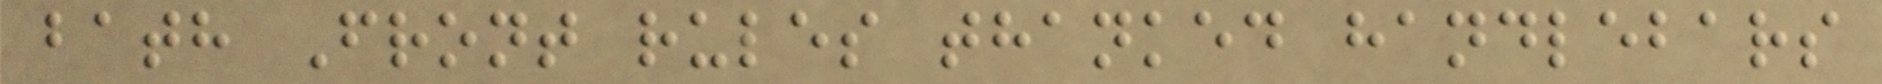bath Front rules thanked handlebars
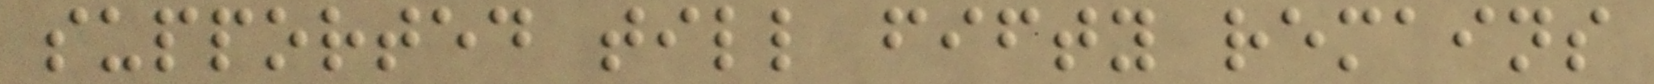supported till fifty remains
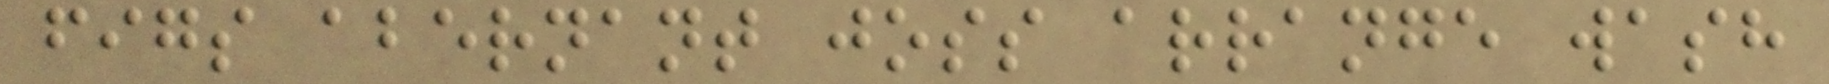figs abernant joss arrange wash
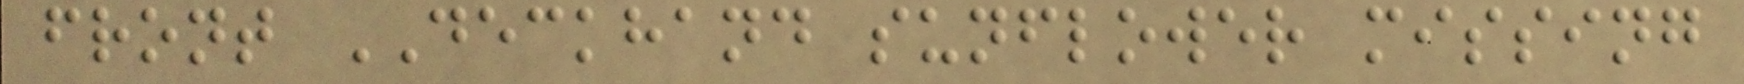front DECKHAND sunflower missing
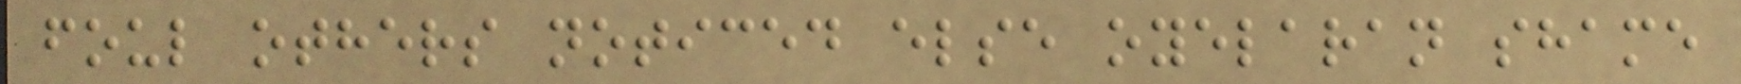foul others noticed else oyelaran shame
